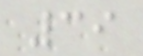39
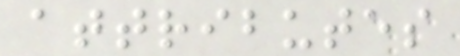attributes
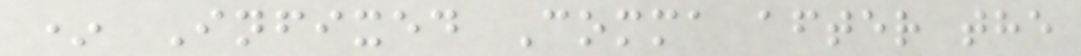* Infixed Comma after the
